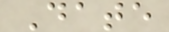Date
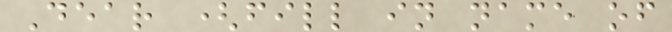Dear (fill in name of
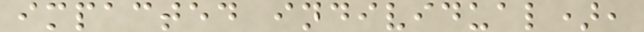impacted individual),
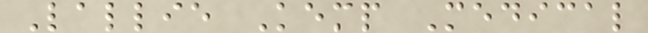Lallie Kemp Medical
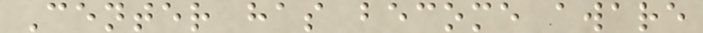Center has become aware
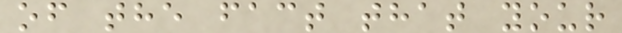of the fact that your
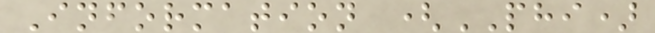Information (PHI)
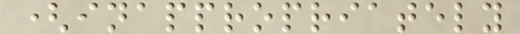(inappropriately
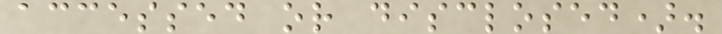accessed or disclosed).
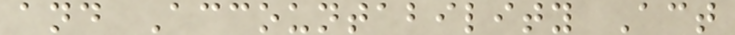and Accountability Act
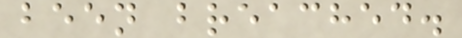been breached.
